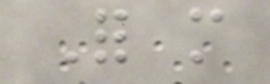For more
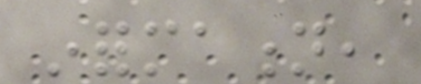information,
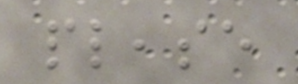please
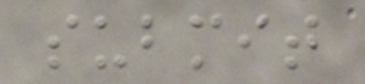submit
